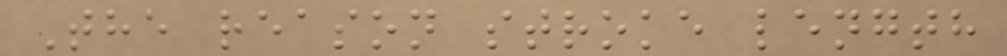The reason stroke length
